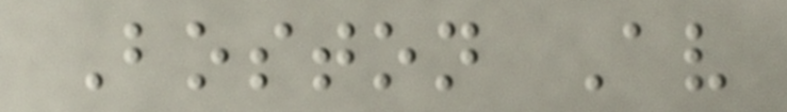Boston Av
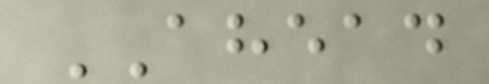AHEAD
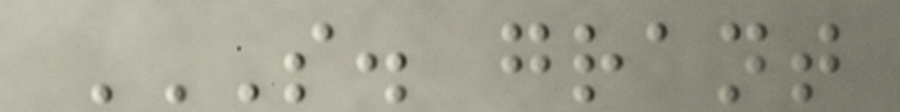S. GRANT
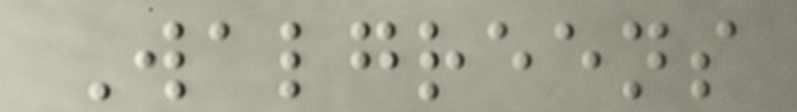Walgreens
